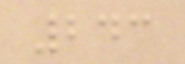243
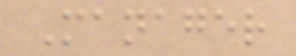Manager
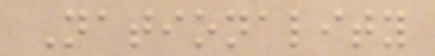Nationality
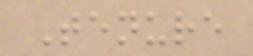Tenure
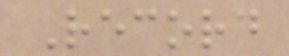Record
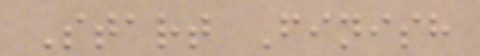Start Finish
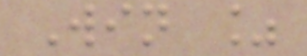Win %
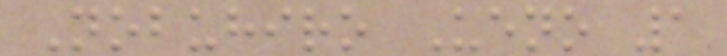Nobuhiro Ueno 1
